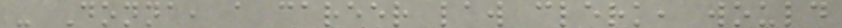- Donna, a career law clerk, would
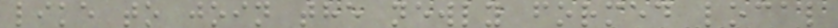like to join the newly formed local
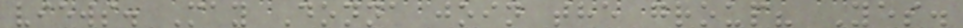views. May Donna join the group? Yes.
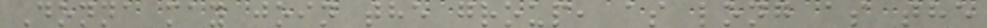Donna may join the group, as long as the
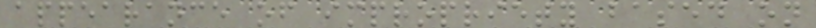appearance of impropriety based on
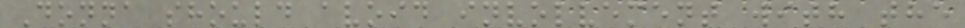Donna should avoid involvement with the
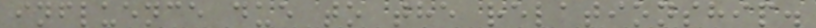influence due to the relationship.
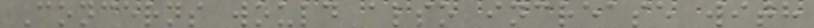Concerns would also increase with
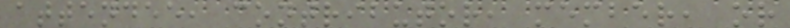attendee, contributor, member, or
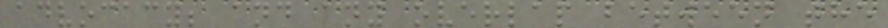advocacy; and any overlap between the
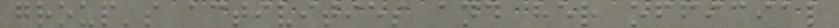group's activities and her official
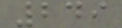249
